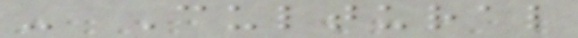- Cultural
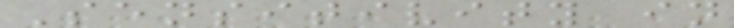Sensitivity in
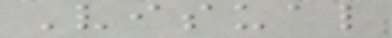Visual
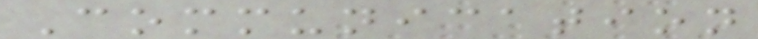Communication
